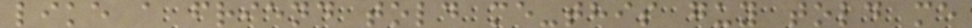like a friend told me-this guy told me
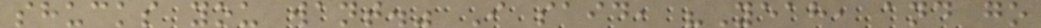shucks you want." I said, "Yeah, and go
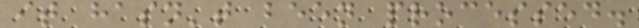it hasn't been processed.
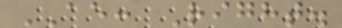AE: Right.
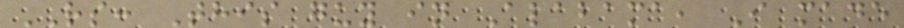RS: This guy in Alabama, I made
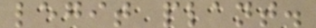legit plant.
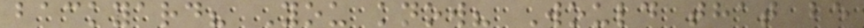backyard? You know? Would that be
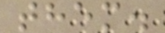them.
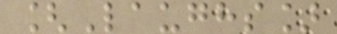[Laughs]
